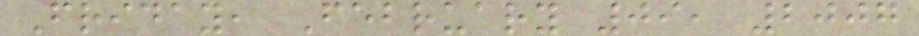Friday, February 09, 2007
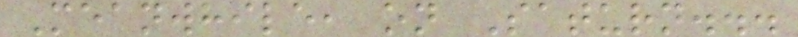Meanwhile, on Saturn...
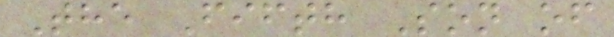The Fifth Son of
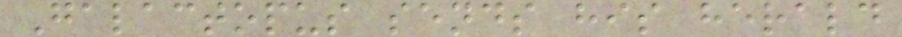Galactopus sends his herald
